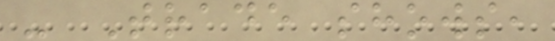- Trade shows,
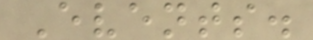Events.
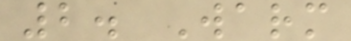2. Warm
